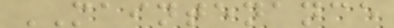MAINTENANCE
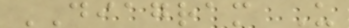DIAGRAM U
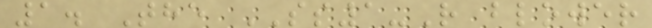1. The SS1-R blower
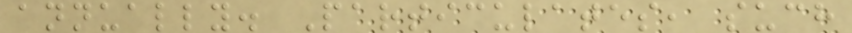annually. Particulates, such
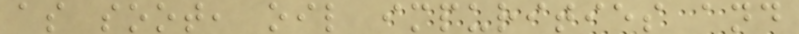as soot, oil impurities and
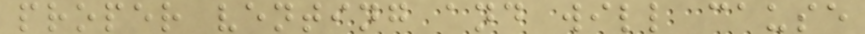proper venting and will cause
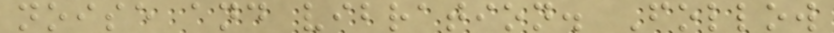noise and vibration. Follow
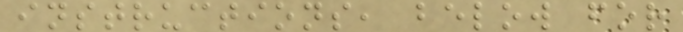instructions, below for
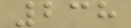238
